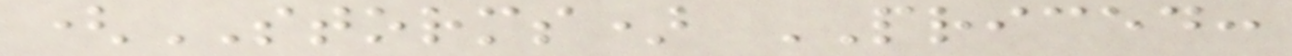(STORMS) PRICED:
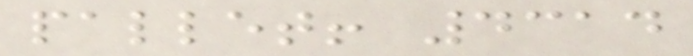pallet! 4314
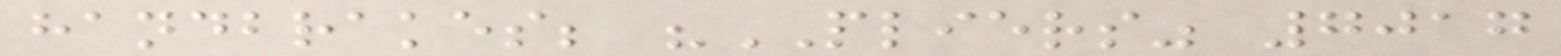handbrakes; "PLIERS" 7017
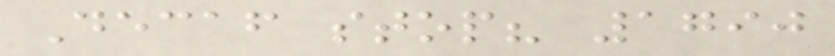Decaf stop? 1790
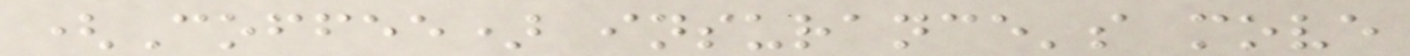(Coffee) insurance's move
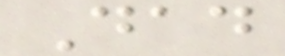Dad
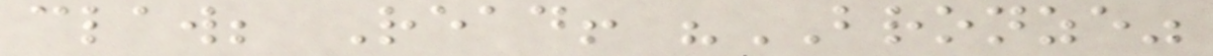claw; Read! "BRONZE"
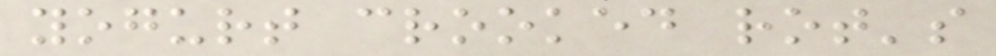yogurt crooked rot's
